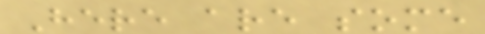Here are some
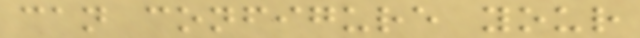can configure your
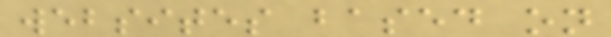websites based on
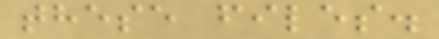these files.
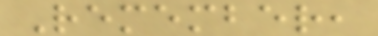Remember,
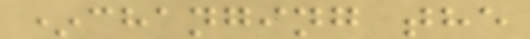*changing the
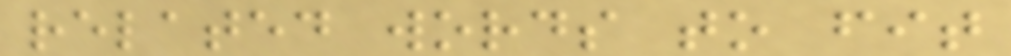related words to fit
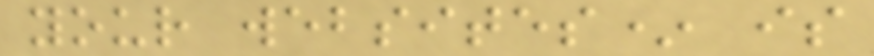your websites* is
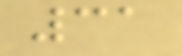31
